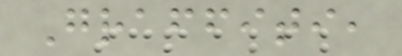Graffiti,
